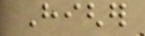Higher
